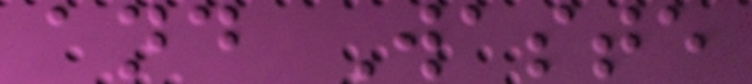and Waste
